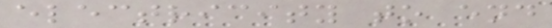electricity to end
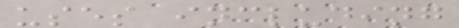uses including
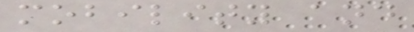mobility and
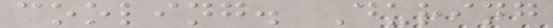cooling. During
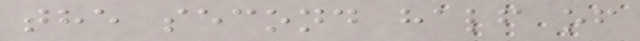the second half of
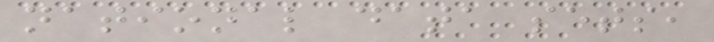national data sets,
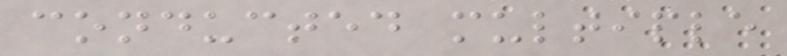conducted multiple
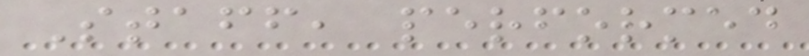Staff, performed
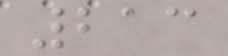213
